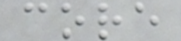core
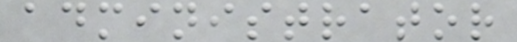administrator
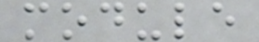module
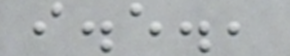i.e.,
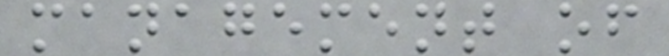management of
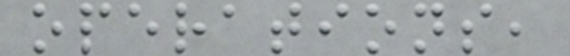operations,
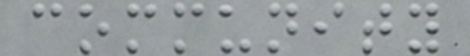community
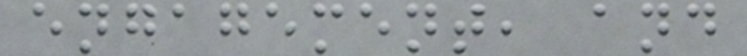engagement, and
